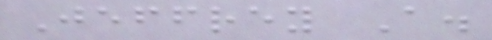Jeffrey A.
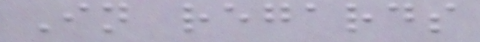In regards
